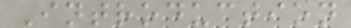Introduction
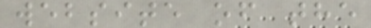website of the
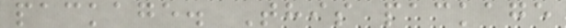package. This package
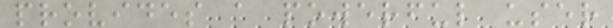provides a powerful user
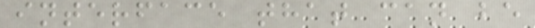interface that can be
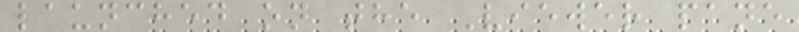launched on the Viewer pane
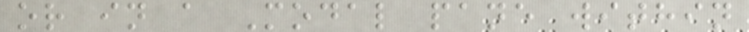or in a Modal pane within
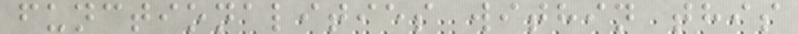functionalities within this
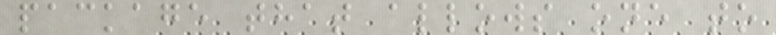package that allows one to
